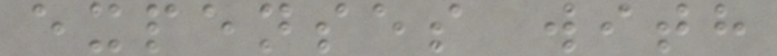expenses with
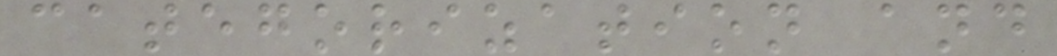categorization and
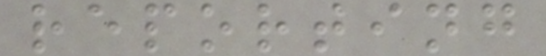reporting
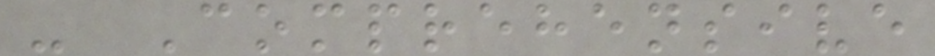- Comprehensive
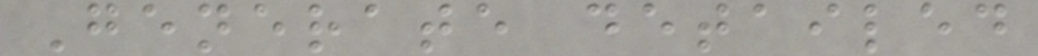Generate detailed
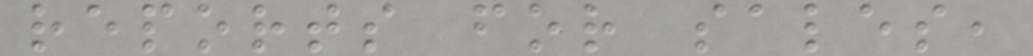reports for sales,
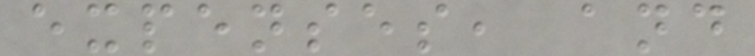expenses, and
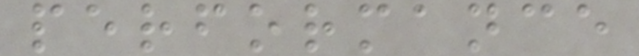performance
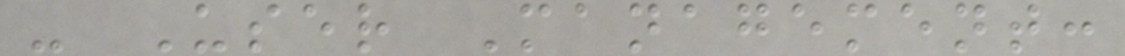- User Management:
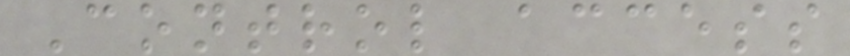Control access
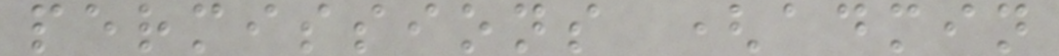permissions (admin
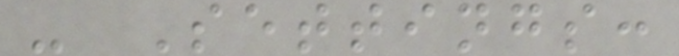- Settings:
